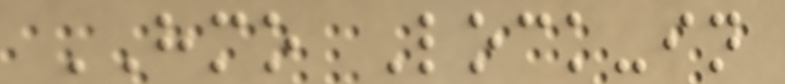HMO Lock-in
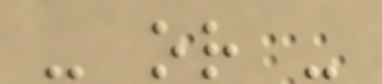- or -
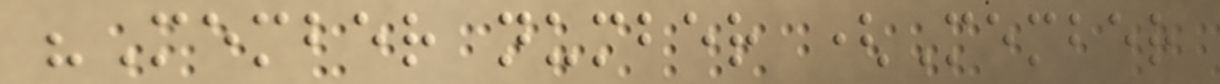"Member number (Member
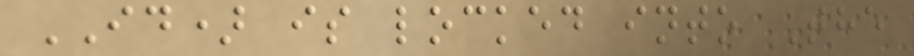ID) is locked into The
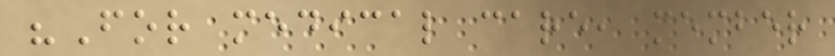"For medical care, member
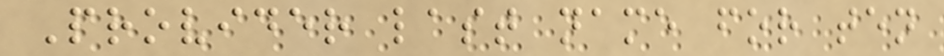Provider last name for ten
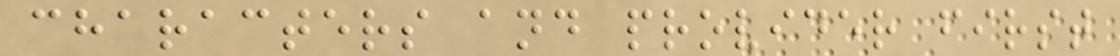characters and provider first
